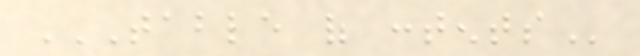TABLE OF CONTENTS
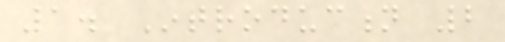1. Introduction 2
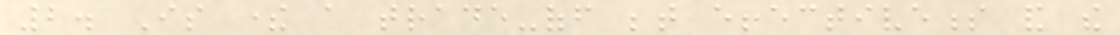2. Is there a trade-off between effectiveness and the
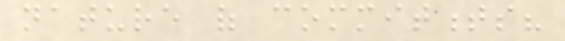nature of commitments?
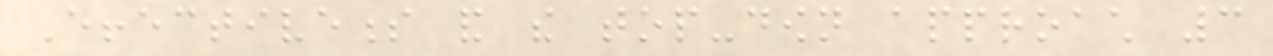Effectiveness and the top-down approach 3
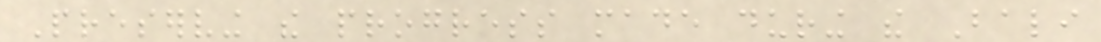Preserving the progress made during the Bali
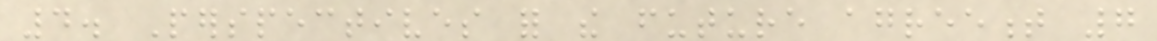4. Perspectives for the future agreement 7
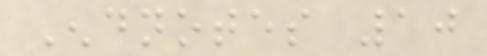Endnotes 10
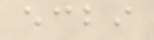ecbi
